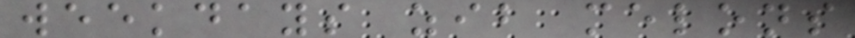weekdays zib melons
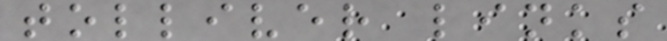tolliver links
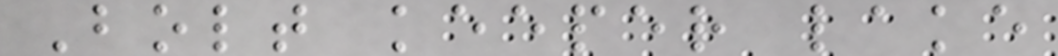Bolt keeper lake
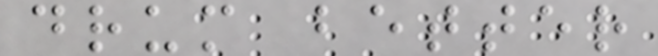drum better
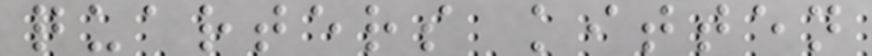quarters kitten
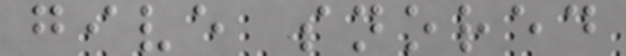give snored
